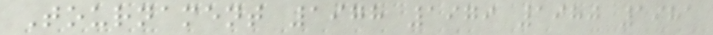Tournament 1978 1979 1980 1981
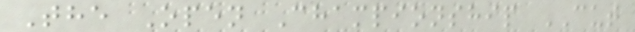The Open Championship CUT
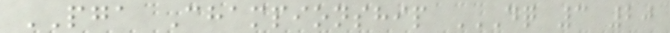PGA Championship DQ 3 20
